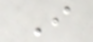I
